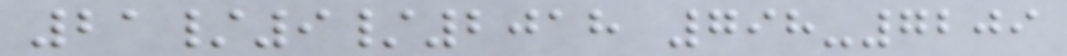21/9/2018 798-7209
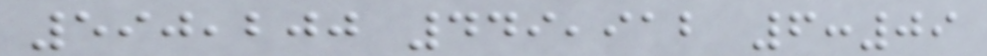590,200 449,912 6:09
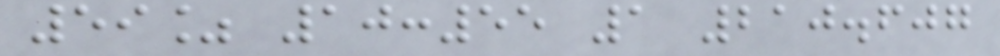59% 10:55 1 210.607
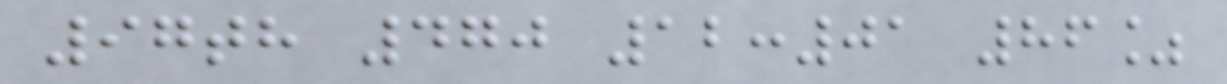97th 470 12:01 86%
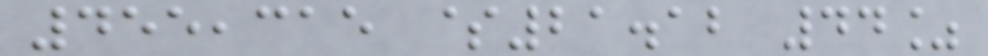455,315 $21.12 44%
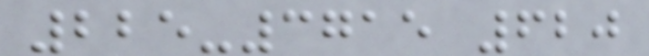225-3715 620
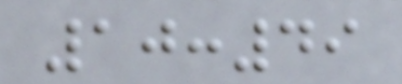10:49
